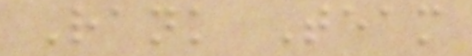Rank Team
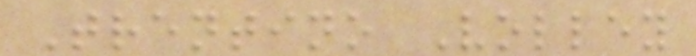Trentino Volley
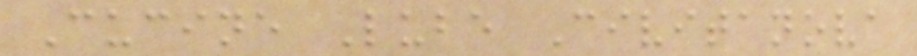Cucine Lube Civitanova
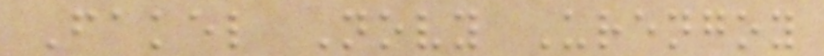Fakel Novy Urengoy
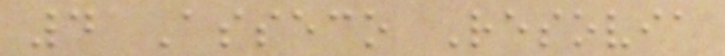4 Asseco Resovia
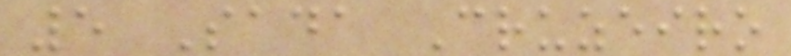5 Sada Cruzeiro
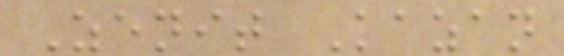Zenit Kazan
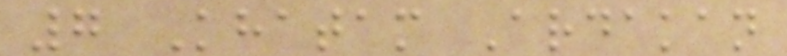7 Khatam Ardakan
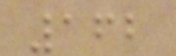162
